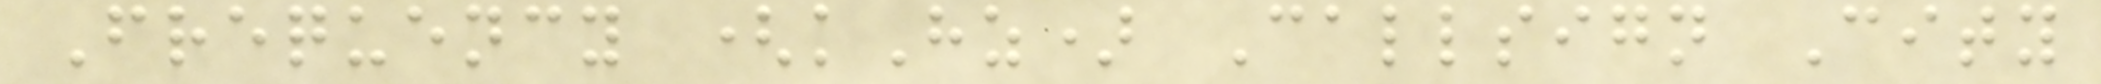Frequency (kHz) Callsign City
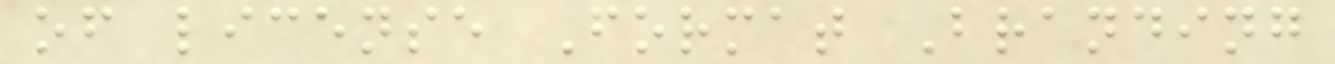of license Format Branding
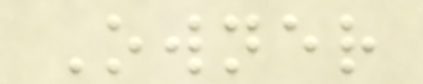Owner
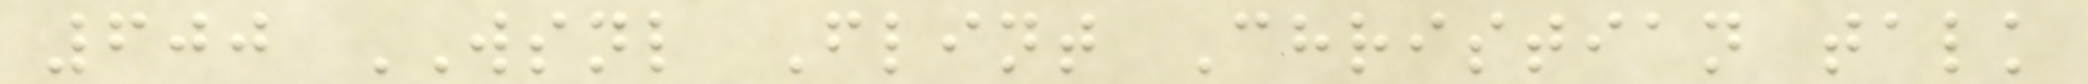600 WSNL Flint Christian talk
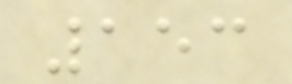153
